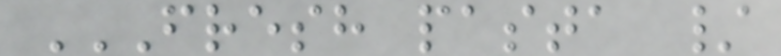FRESH PASTA /
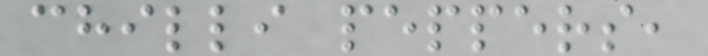chilli peppers,
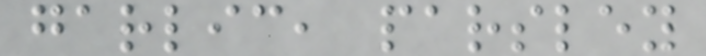garlic, parsley
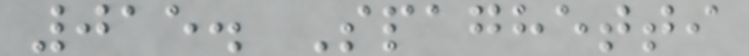015. Spaghetti
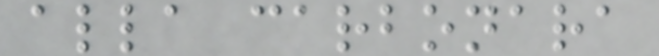alla carbonara
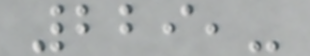229,-
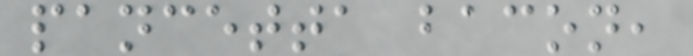pancetta bacon,
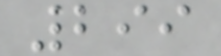299
